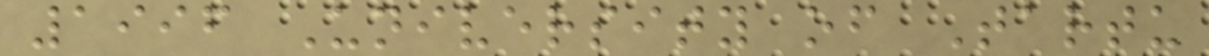1996 University of Tartu
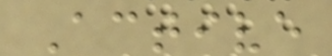Active
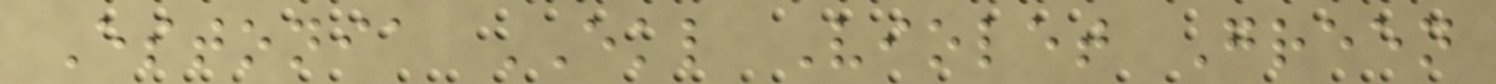Estonia EKL Violet Green
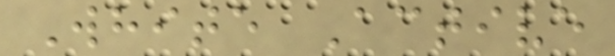White Active
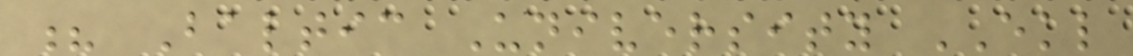? Baltic University EKL
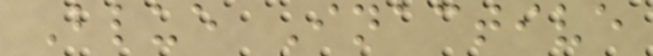Blue Inactive
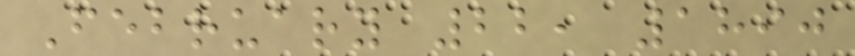February 22, 1890
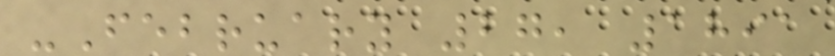-February 27, 1891
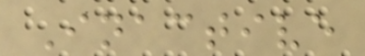Inactive
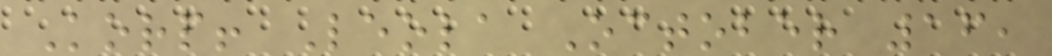Korp! Leola October 16,
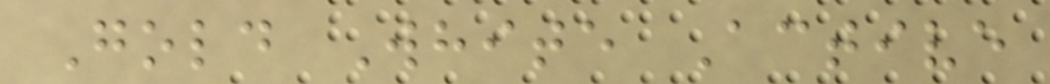Gold White Active
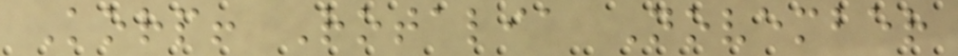Korp! Rotalia November
